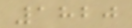1820
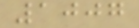1007
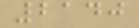2140
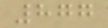877
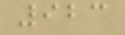923
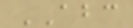ABC
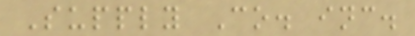Supply Co. inc.
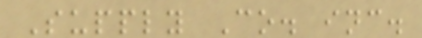Supply Co. inc.
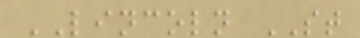LINCOLN ST
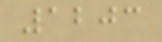1203
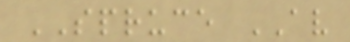SPRUCE AV
